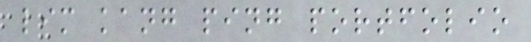lim kang ping portfolio
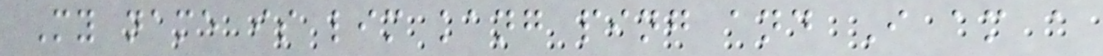My name is lim kang ping and I am a
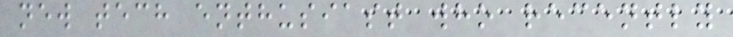new tech enthusiast who recently
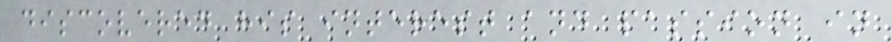discovered his interest and passion in
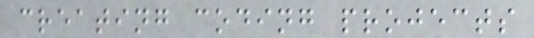creating coding projects
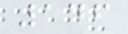146
